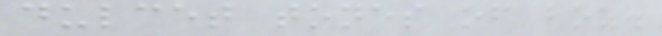dulcet tones of boz.
